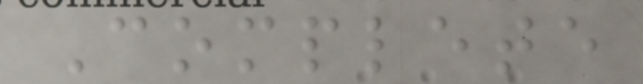Complete
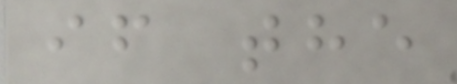if the
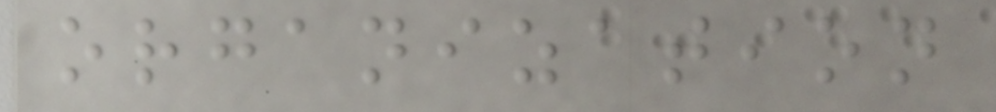organization
